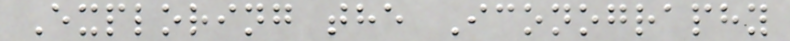Exploring the Iconography
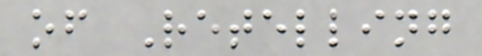of Retelling
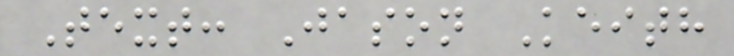Text: Jason Keith
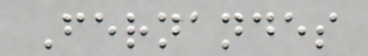Fernandes
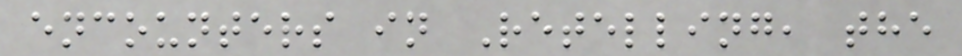encounters in Retelling, the
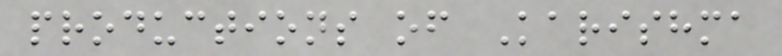productions of Karishma
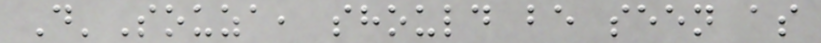D'Souza, should be seen as
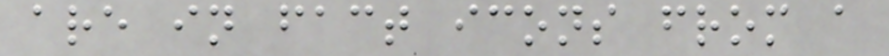are in fact icons from a
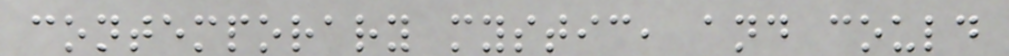contemporary mystic, and could
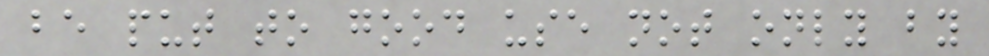be put to good use not only by
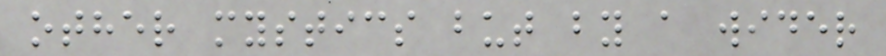other mystics but by a wider
